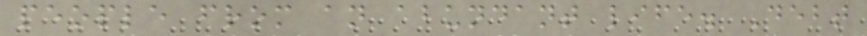people from an abundant life. Debt
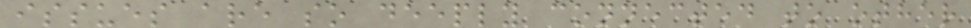issues are so deeply connected to other
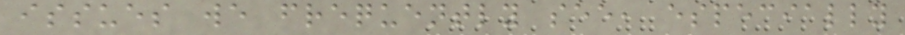issues we frequently see, especially
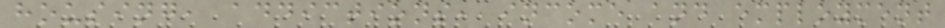housing, addictions, income and employment
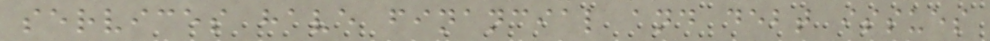services have financial and debt issues
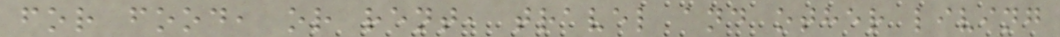for food, or rent, travel and other living
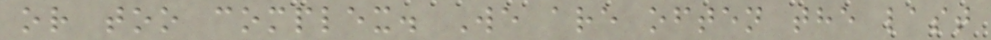or too complex. We are often the last
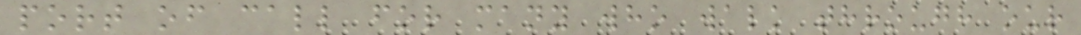port of call for many who walk through our
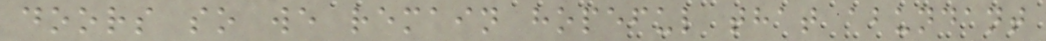doors so we remain hopeful that abundant
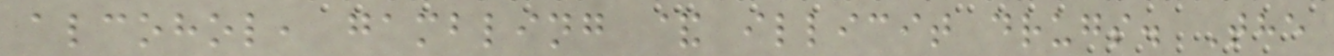alcohol, gambling & illicit drugs. The
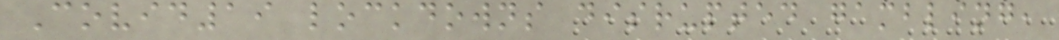Covid19 lockdowns disrupted gambling,
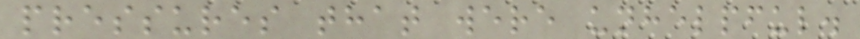pressures that were unhelpful.
